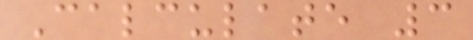Calculate 3
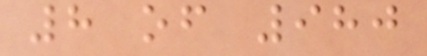8 of 980
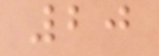20
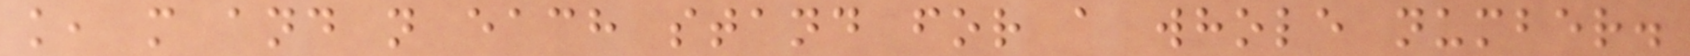k, m and n each stand for a whole number.
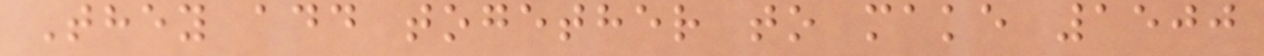They add together to make 1500
